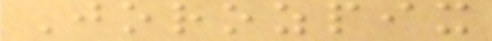Jorozpix
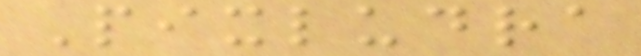Pixludra
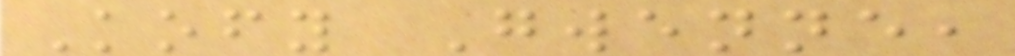Kofy Gwenne,
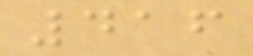416
